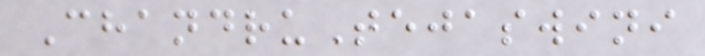ChandruTejaswini
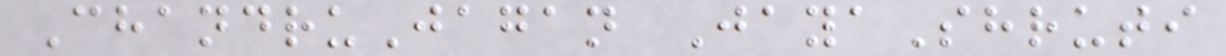ChandruJagan JayaShruti
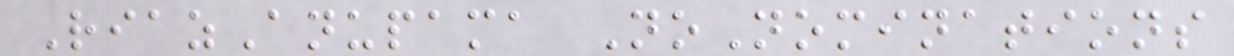RiazAnupama NoNominations
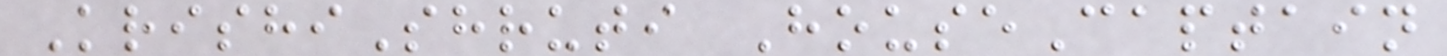KrishiShruti HouseCaptain
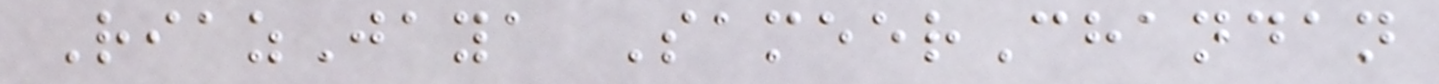RiazJaya SameerChandan
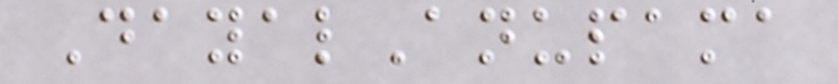DayalAnupama
